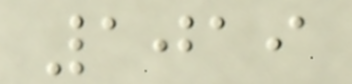1019
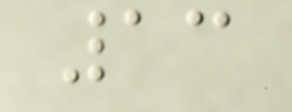13
